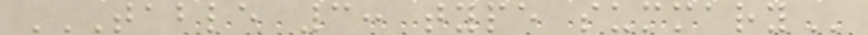TABLE 3: TYPE SUMMARY
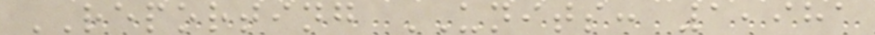REPORTING UNITS: 1,981
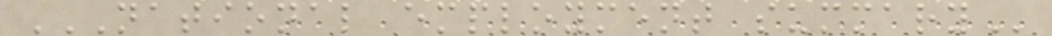NATIONAL EMPLOYMENT SUMMARY
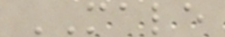MALE
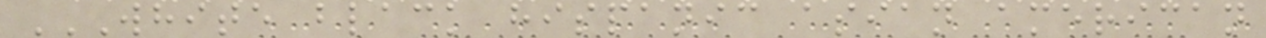WHITE BLACK HISPANIC ASIAN AMERICAN
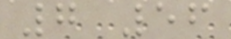7 56
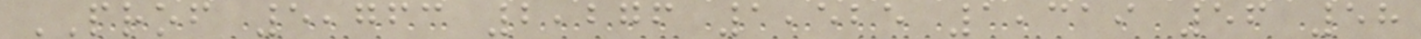PROF 5,763 2,276 1,525 1,319 56 58
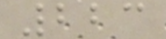223
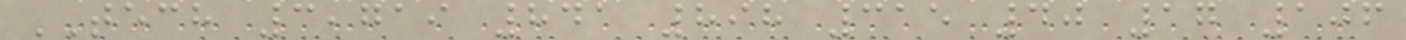TECH 3,719 841 898 315 40 17 106
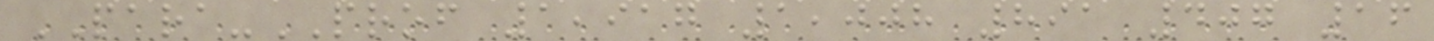PARA-PROF 1,917 1,008 891 407 16
